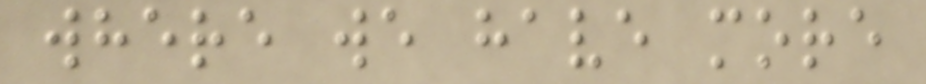where we have more
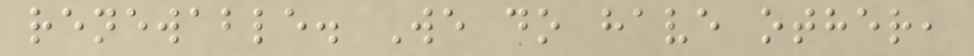renewable. We do have other,
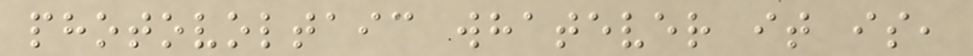photovoltaic whatever it is,
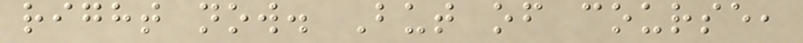right now. But of course,
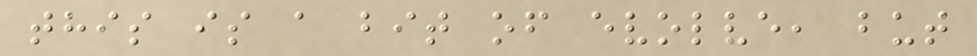this is a bit of evolve, but
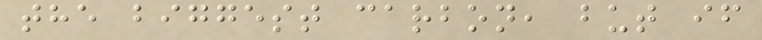the biggest carbon, but if
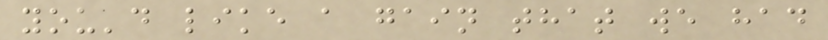you'd like a gain that we had
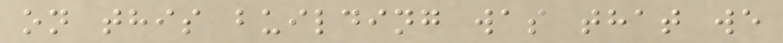on this building was that we
